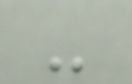-
